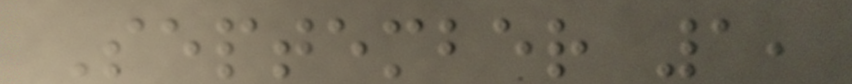September 1,
